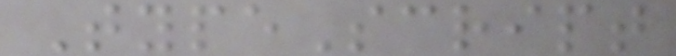TypeScript
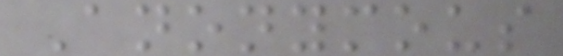Anonymous
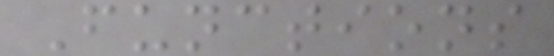Functions
